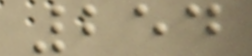254
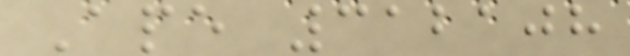Ape 312108
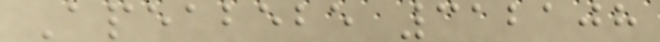Apeabebe 312108
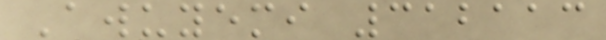Awuyemi 312113
